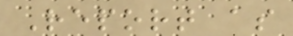Report as
